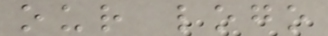our logo
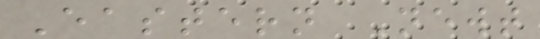Eastern Newt
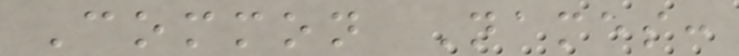Common Names:
